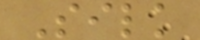Silk
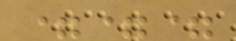===
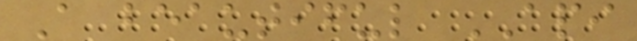A beautiful API
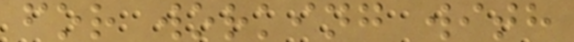for working with
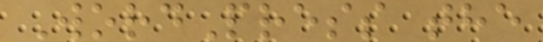WordPress the
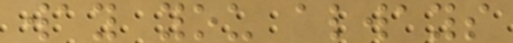way you always
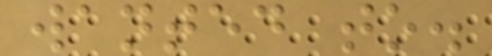wanted to.
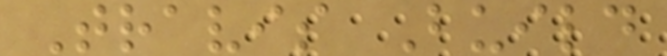Travis Build
